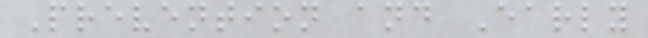Prevention and Early
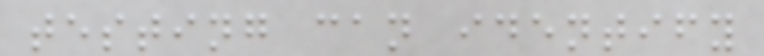testing can identify
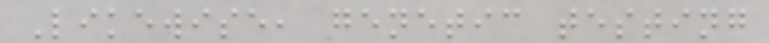Likewise, genetic testing
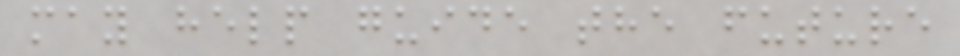may help guide the future
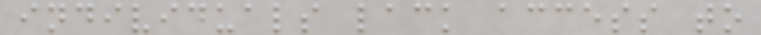individuals lack access to
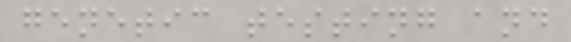genetic testing and
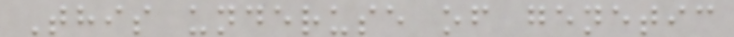This underuse of genetic
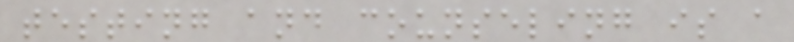testing and counseling is a
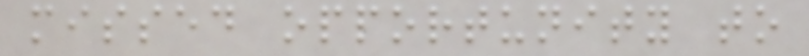missed opportunity to
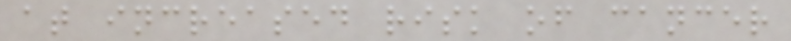at increased risk of cancer
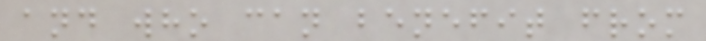and who can benefit from
